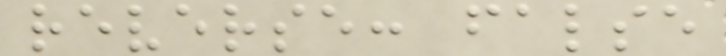reverse: false
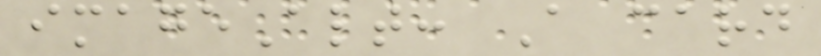imageAlt: A card
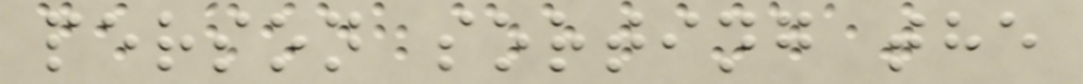person sorting the
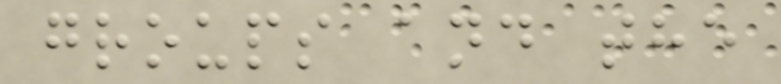groups and the
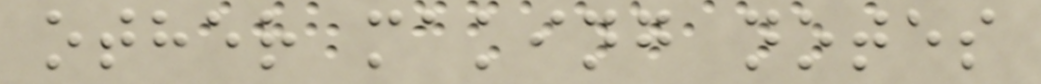other making notes
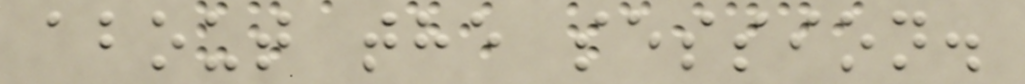about the session.
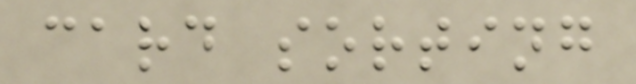card sorting
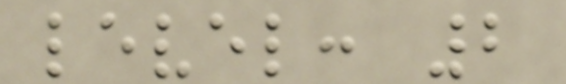level: 2
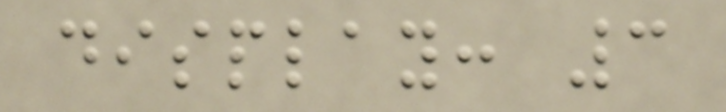display: 3
